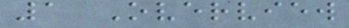1 Overview
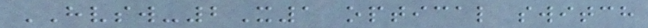HVSW-2X1 optical switch
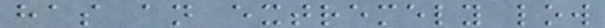has an extremely low
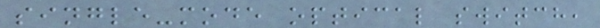single-mode optical switch,
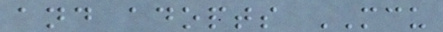and adopts MCU
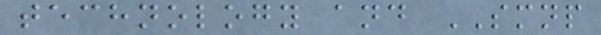technology and SMNP
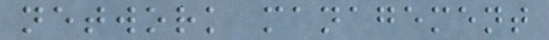network management
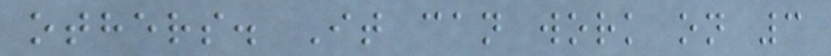others. It can work on 3
